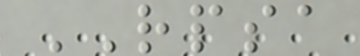RPSA
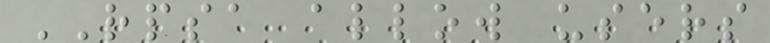RPSA allow users
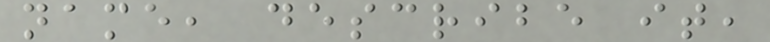name, describe it,
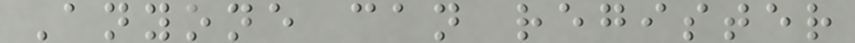Anyone can register
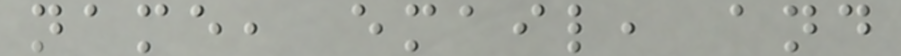name, email, and
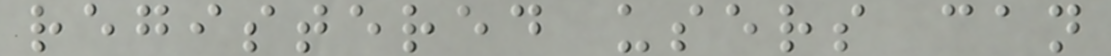registered users can
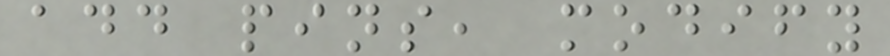add pins, modify
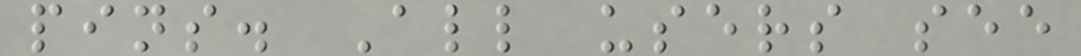pins. All users see
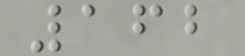162
